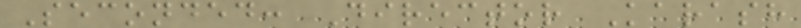Seconded: Director Karash
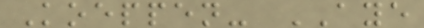Koeppen- AYE
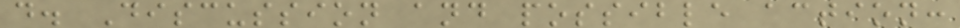d. Discussion and possible action:
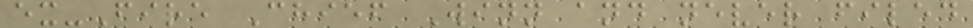ex-Fire Chief Winn and never filed
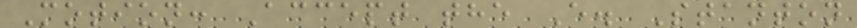Motion: Accept the E. Stanton
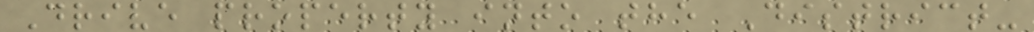Drive property into the District-
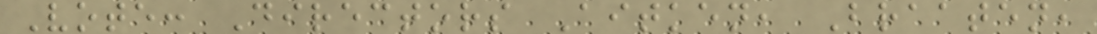Vote: Directors Aitken, Braaten,
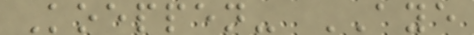Koeppen- AYE
